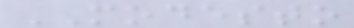MODESTO
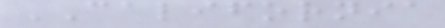CALIFORNIA
